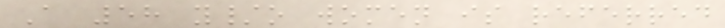A 58 y/o women is referred
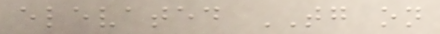elevated TG on
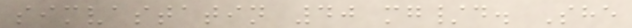simvastatin 40 mg/d. She
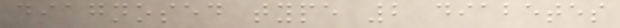diagnosed type 2 diabetes
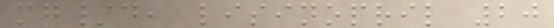mg/d, lisinopril 20
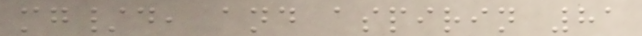mg/d, and aspirin 81
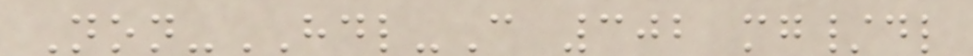Non-HDL-C 302 mg/dl
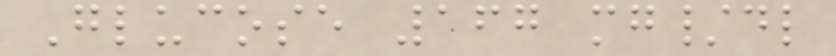Glucose 167 mg/dl
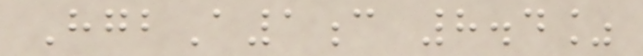HgbA1c 8.4%
